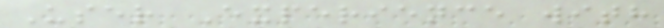User Experience with
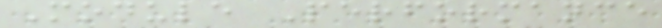Module Performance
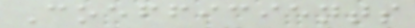Coefficients
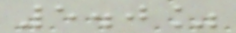5.0%
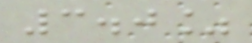3.0%
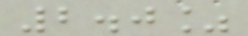2.0%
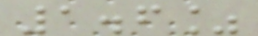1.6%
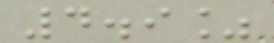4.9%
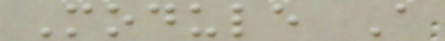Module A
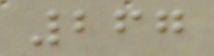267
